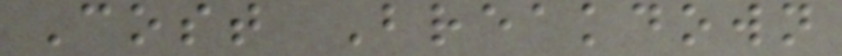Cost Breakdown
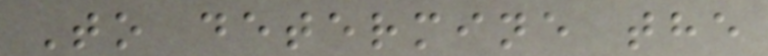To determine the
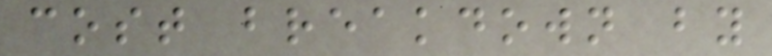cost breakdown by
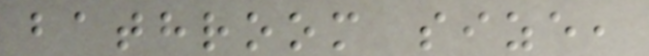bathroom size,
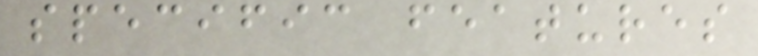specific features
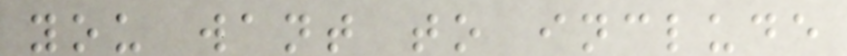you want to include
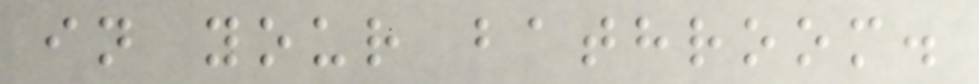in your bathroom.
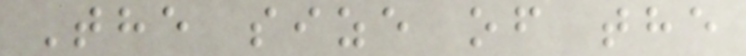The size of the
